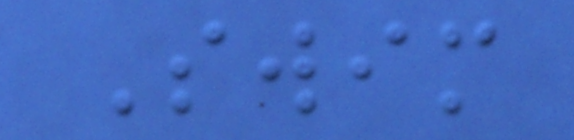Swim
